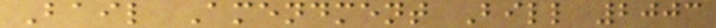Bail Amendment Bill 2003
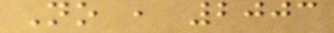No , 2003
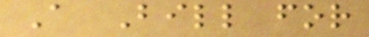A Bill for
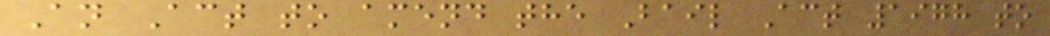An Act to amend the Bail Act 1978 to
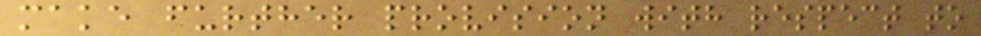make further provision with respect to
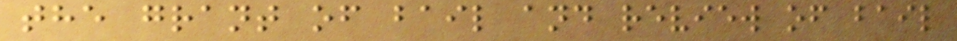the grant of bail and review of bail
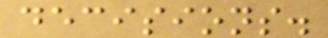decisions.
